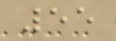55
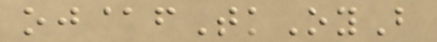oj@fTkOyB
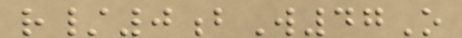r/0bW47O
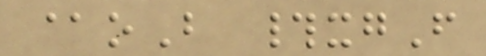@oB #xgF
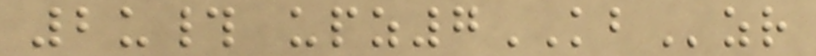2u# upz7KBzr
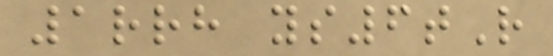1rrh ys6tR
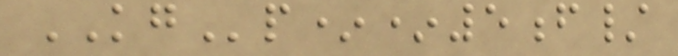KGp**5f/
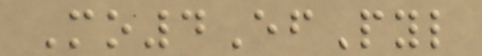Mo4EfPyl
